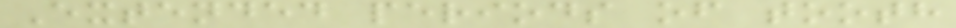Extended periods of tooth
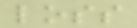loss
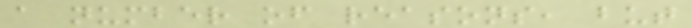a number of reasons, but
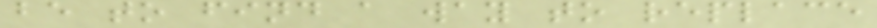be to find a way to replace
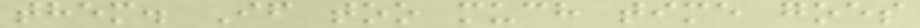them. If too much time goes
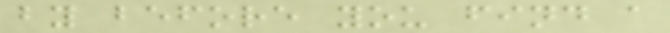by before you find a
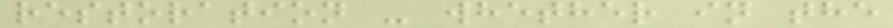restoration - whether in the
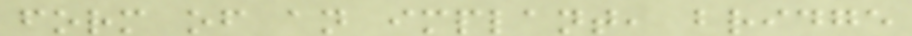form of an implant, bridge
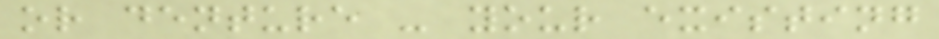or denture - your existing
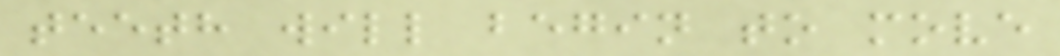teeth will begin to move
